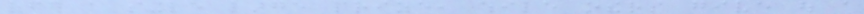offer a single large prize, while others give out a
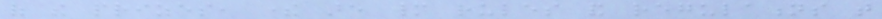of the prizes, there are many rules and regulations that
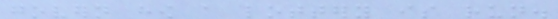govern how a lottery is run.
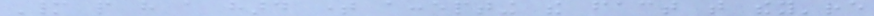Many people have a hard time accepting the fact that they're
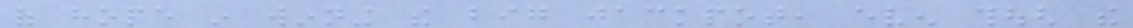of hope in winning the big jackpot, even though the
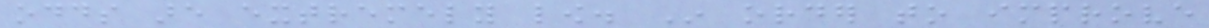odds are extremely low. In order to improve
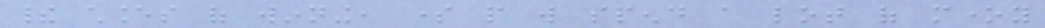their chances of winning, some people will spend a lot of money
